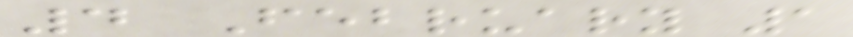4 February 1
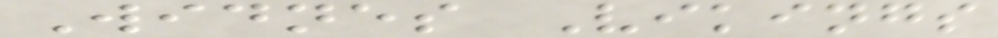Widnes Vikings
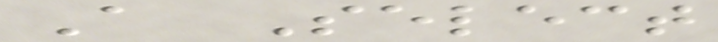A Select
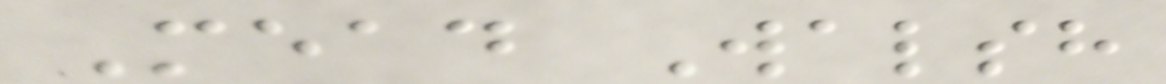Mead Walsh
